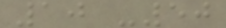10 -50
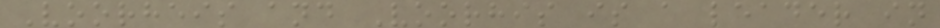Voorheis and Voorhis is a leader in
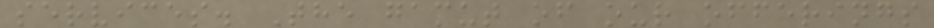services. The gamut of our offerings
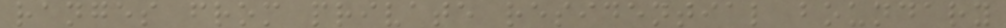ranges from private residential boundary
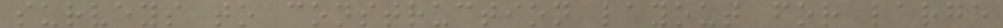surveys to construction layout for large
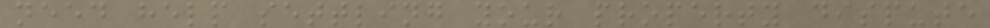need help settling your property dispute
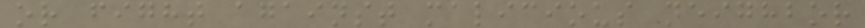or fight against malicious neighbor
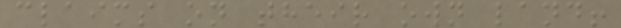claims on their own land!
